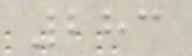283
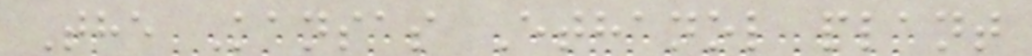The Kansas Ethanol plant
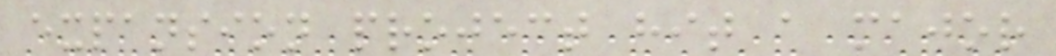expansion project hit a major
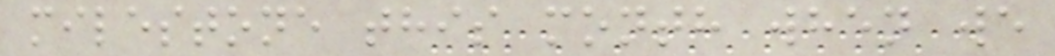milestone this month when we
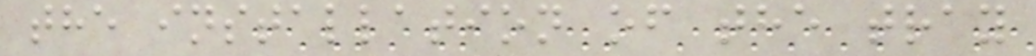the installation of the tray
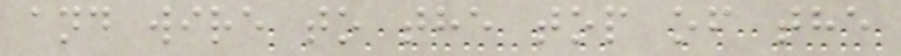and wire to the top of the
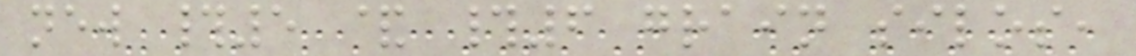new #5 & #6 grain silos,
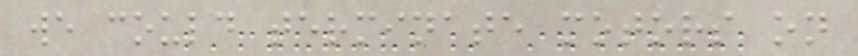we could terminate motors on
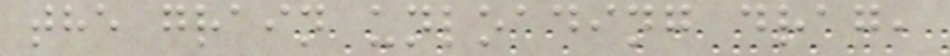the grain unloading drag,
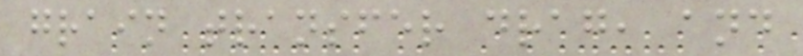grain transfer drag, and
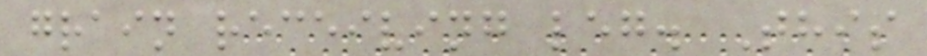grain receiving leg. This
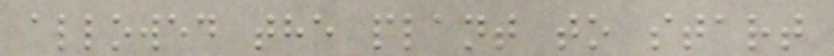allowed the plant to start
